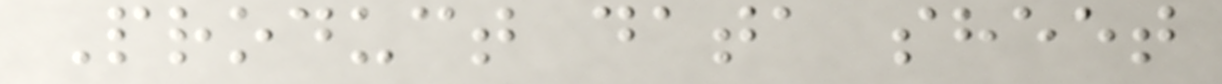Product data sheet
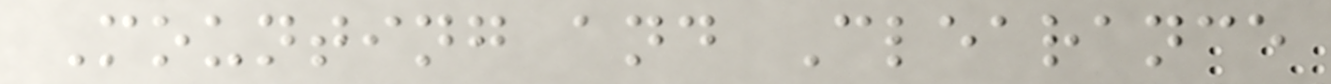Mounting and Clearance
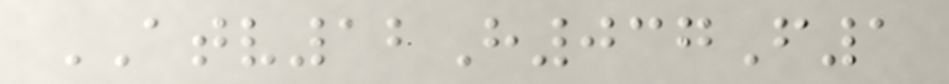ATV12H037F1
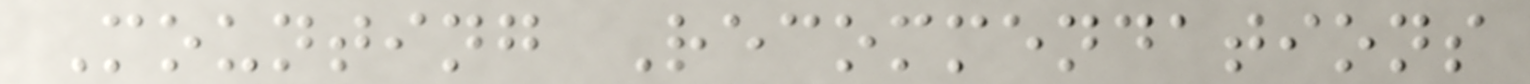Mounting Recommendations
